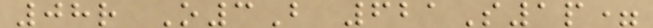08r O3B 621S1p=
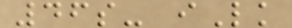46s- iLk
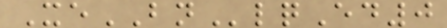XeBNlqEd0
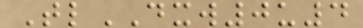TlDXW0u4
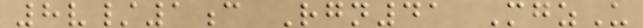8v/1c Rgn41 MgzU
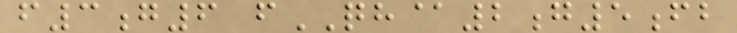f3g6 fQH@2g5fb
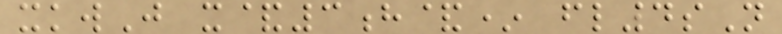xkwJ x&3h&* fl4sN
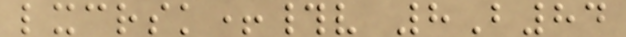lxcrsk+#v 8B84
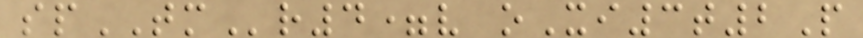spTMr4=v oXi3t2P
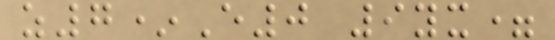z7*E0 9yx=
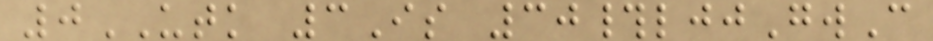0UTK 3Is 30#ljjGwC
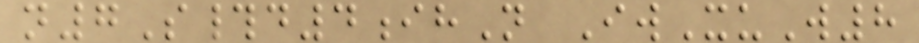n7S#d4ihN IwXuW8
